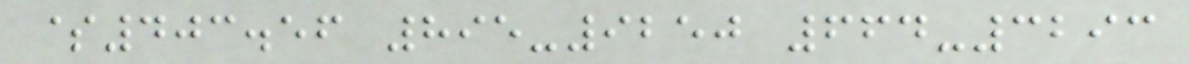$403.56 895-9250 664-3293
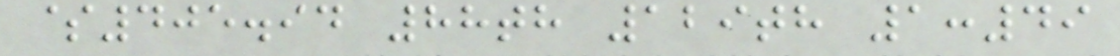$405.94 88th 129th 1:49
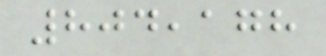804,178
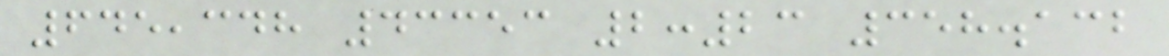645,348 43353 2:23 358.132
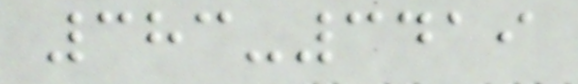383-3419
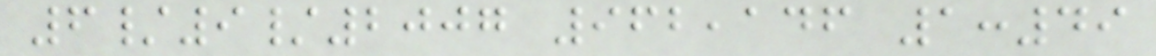6/9/2007 962,146 1:49
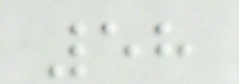58
